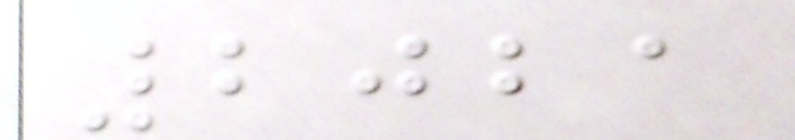2021
